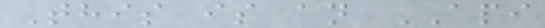This is an API
